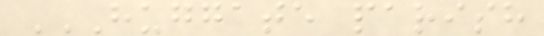HUGGATE PARISH
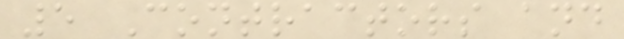5 Contractors and
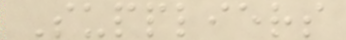Suppliers
